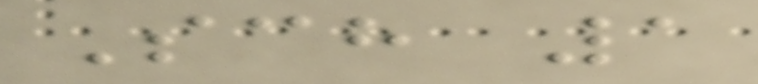Sch 1
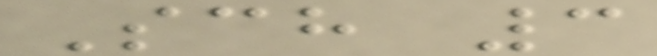Sch 3
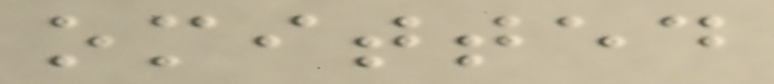omitted
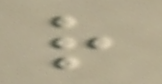r
